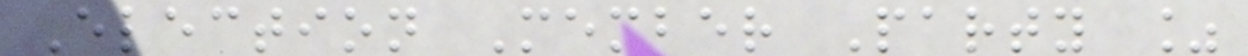Election Member Party %
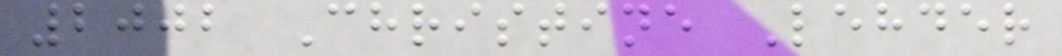2002 Christine Lehder
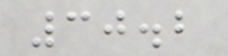30.2
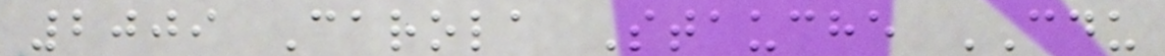2009 Carola Stauche CDU
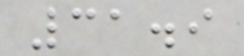31.9
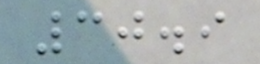30.9
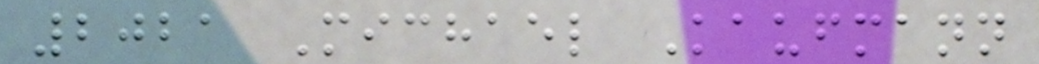2021 Michael Kaufmann
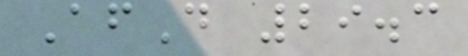AfD 29.3
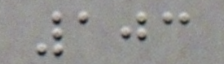103
